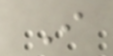I
